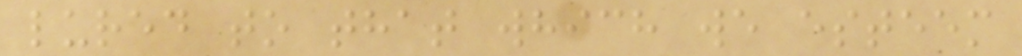lured to that which we esteem
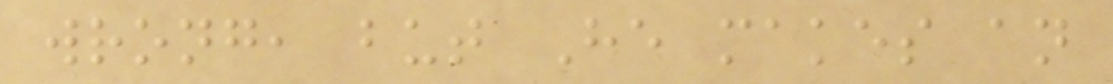wrong, but He makes an
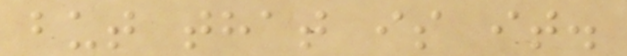but that is it.
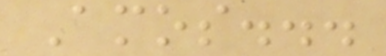Amos...
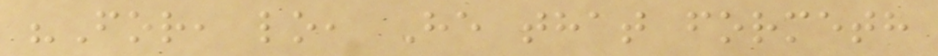"For, lo, He that formeth
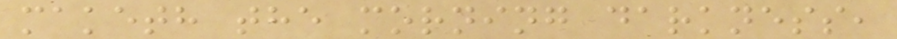maketh the morning darkness,
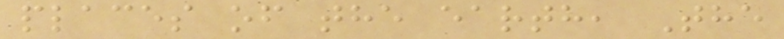places of the earth, The
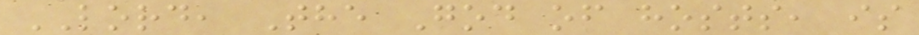LORD, The God of hosts, is
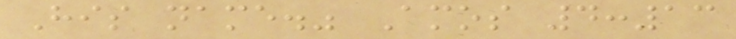His name." Amos 4:13
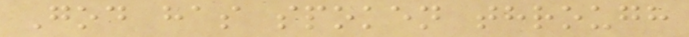God has spoken through
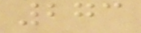273
